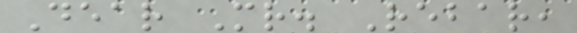Dear Mr. Rebar,
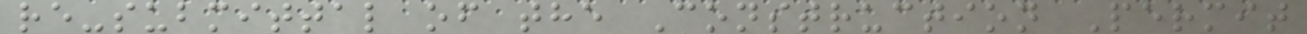re-submittal of the Construction Permit
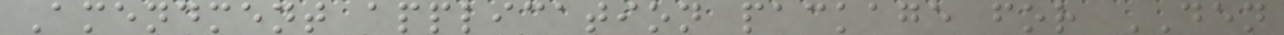Amendment application package for DEN
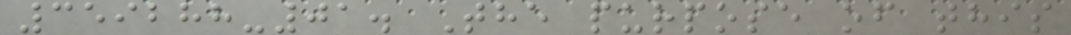359288-01. The purpose of this
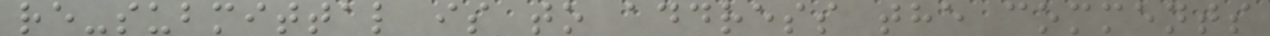re-submittal is to address the comments
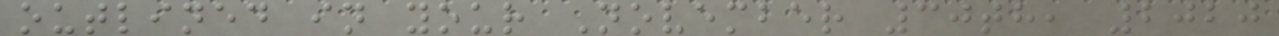outlined in your November 30th, 2020
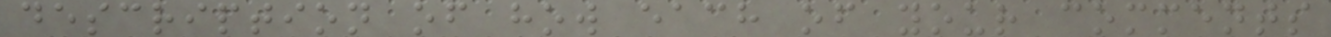description of how each of your comments
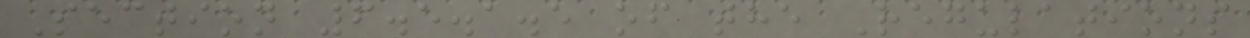Section 6.5.1.5 of the Regulations
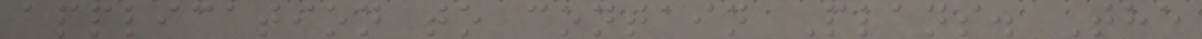application to contain Plans. The
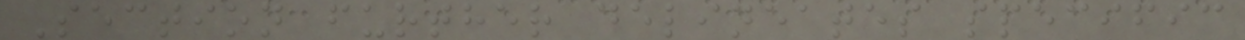Section further delineates specific
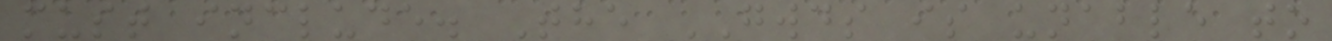must include. The GWDS is unable to
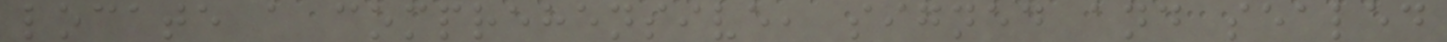locate a comprehensive, signed and sealed
